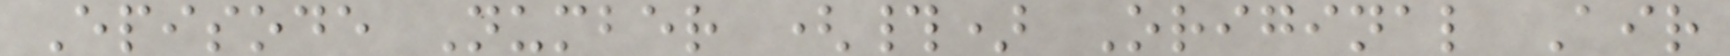Episode Number (#) Original Air
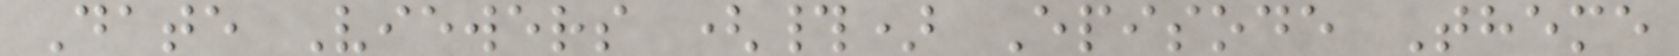Date Viewers (#) Episode Theme
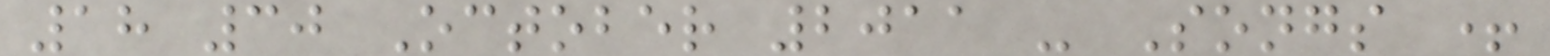18 30 October 2011 - Songs +
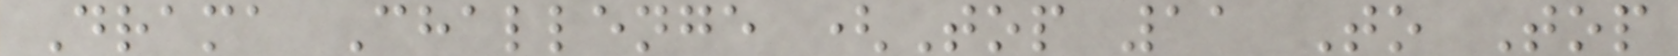Drama Challenge (Top 11 To Top
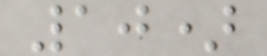10)
